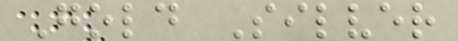Gold Silver
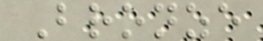Bronze
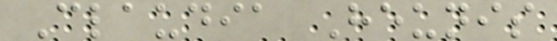Claudia Heunis
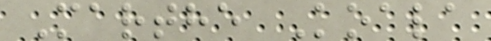Marthe Koala
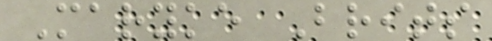Maryke Brits
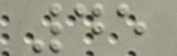45
